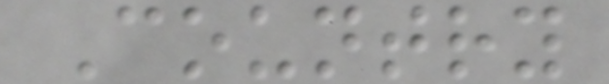Country
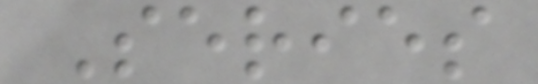Series
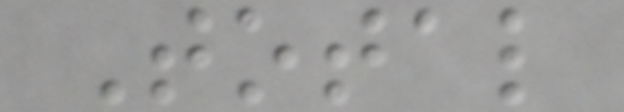Total
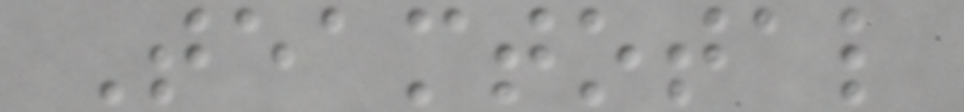Teamtotal
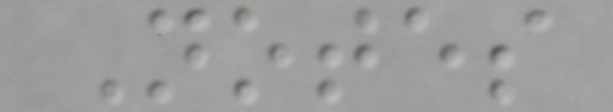Notes
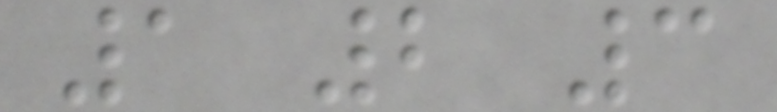1 2 3
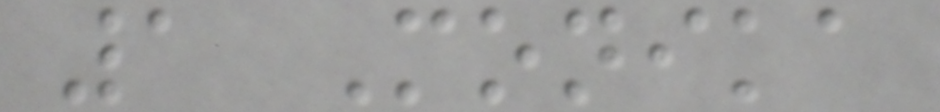1 Monika
